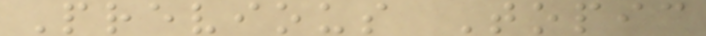Previous Topic
